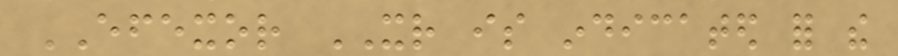EFEXOR XR is indicated for the
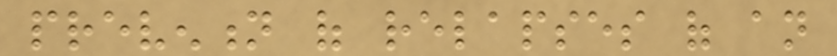prevention of relapses of an
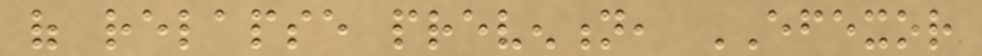of relapse prevention, EFEXOR
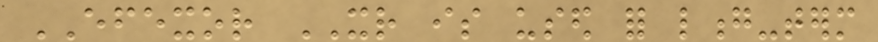EFEXOR XR is used for long-term
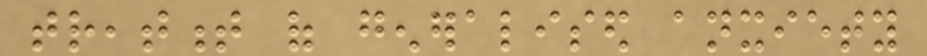treatment of generalised anxiety
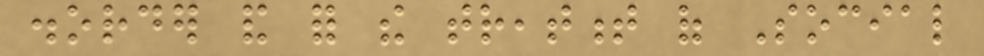disorder and for the treatment of Social
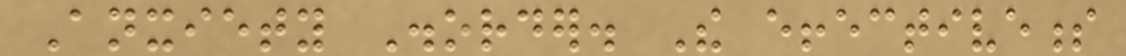Anxiety Disorder. The effectiveness
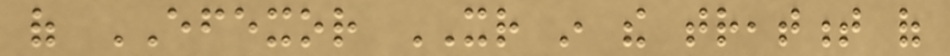of EFEXOR XR in the treatment of
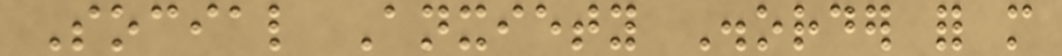Social Anxiety Disorder for more
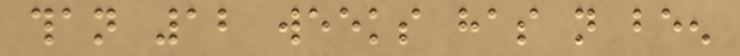than 12 weeks has not been
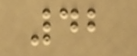42
